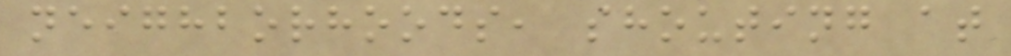neighborhoods, shouting at
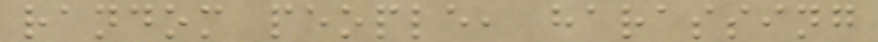random people, harassing
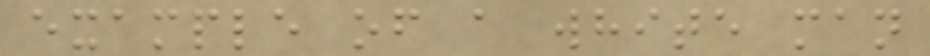example of a white man
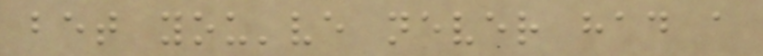bet you've never had a
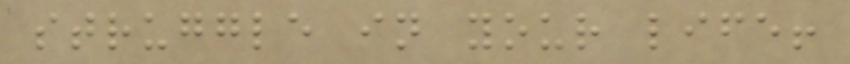struggle in your life!
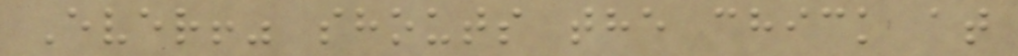Ever!" shouts the chick at
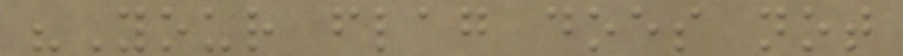"Your flag does not
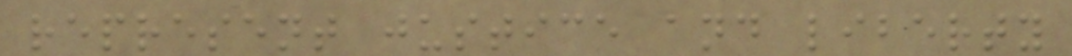represent justice and liberty
